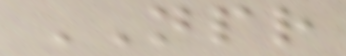NPR
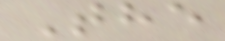The
